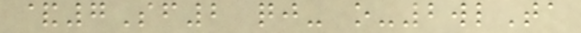&7Sf2 qj- o-2wlTa
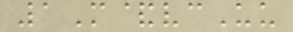1M&vcUu
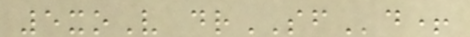5xoV drSFd+
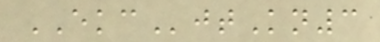EKCjtKn3
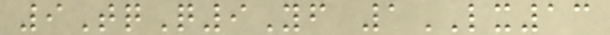9TqQ9Yf 1LX13
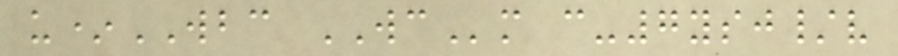u*WBC WCm c-7ysj/v
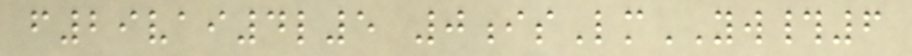f29vai4l5 0isLmYW#6
